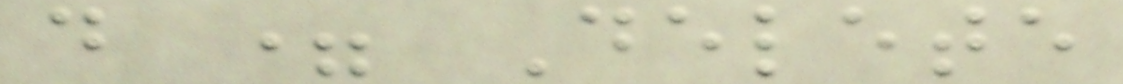d = Delete
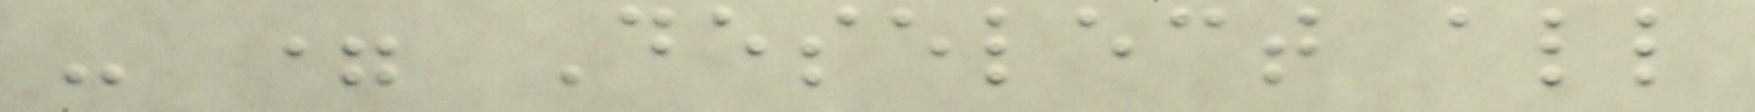- = Deselect all
